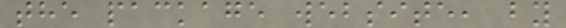the package website, by
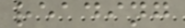reading
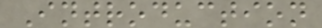Introduction
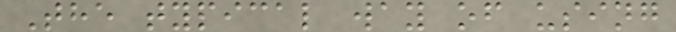The typical way of using
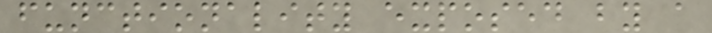functionality exposed by a
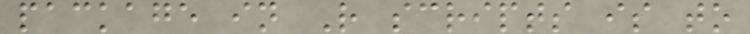package in R scripts is to
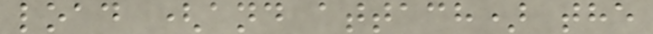load (and attach) the
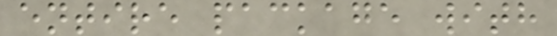entire package with
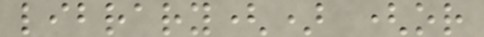library() (or
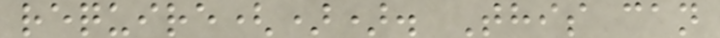require()). This can
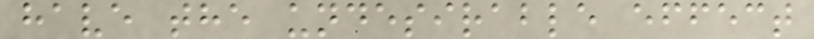have the undesirable effect
